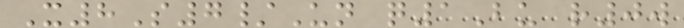X8S7/Un q1Bu r0w
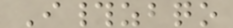I#zbqo
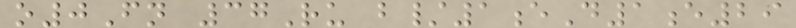o0Fn 37Ru b/1eD1e29
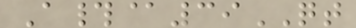A#@39QT
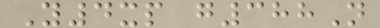Y4xp g388N
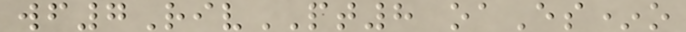wf7RivPT8 oaEs*o
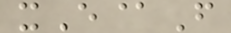xE@F
